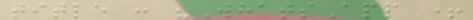title : "WhatsApp +
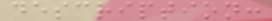description:
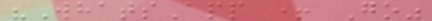"WhatsApp + Go"
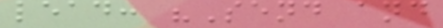lead: "Send and
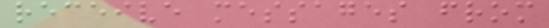receive messages from
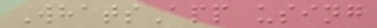WhatsApp using
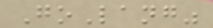GoLang"
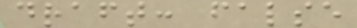draft: false
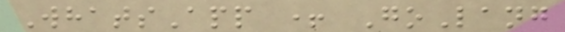WhatsApp + GoLang
